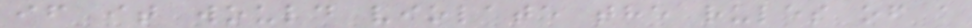if it would violate the rules of a
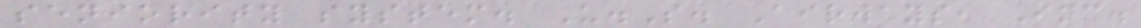seniority system. U.S. Airways, Inc.
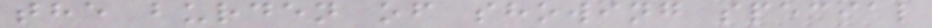the burden of showing special
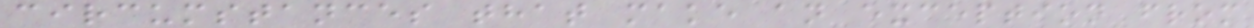circumstances that make an exception from
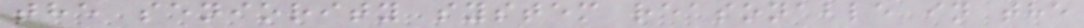the seniority system reasonable in the
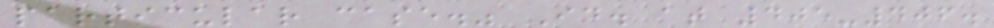particular case." Id. at 405-406.
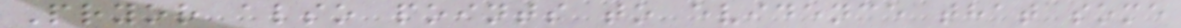Pryor also points to evidence that some
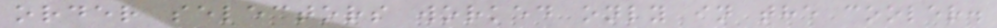order selectors worked only in the cooler.
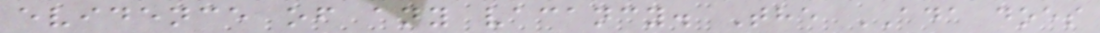evidence of any vacancy. The ADA does
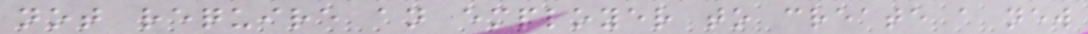not require an employer to create a new
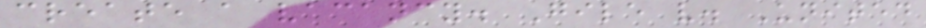create a vacancy. Gile v. United
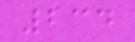234
